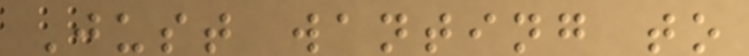Just wanting to
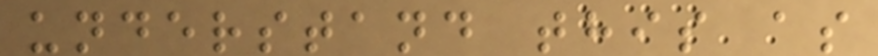understand this as
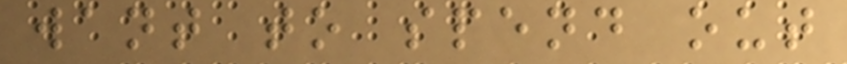want to spend out
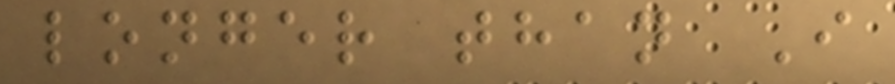longer than I
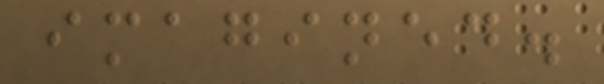imagined.
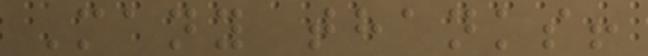Many thanks!
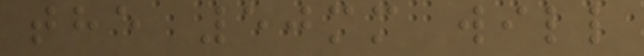the 50mm will
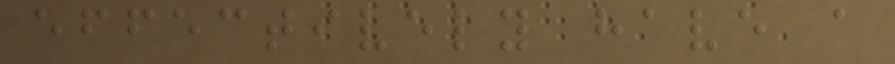effectively have a
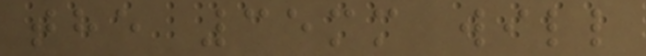the 35mm will
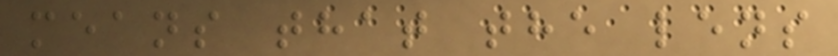means that the lens
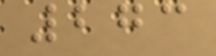273
